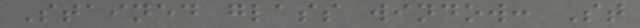Stained glass window: St
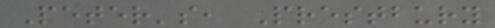Peter's, Prestbury
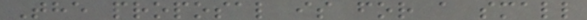The proposal is for a small
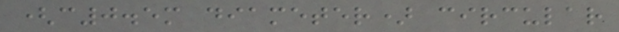(c0.5m diameter) circular
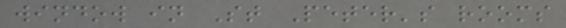window in St Peter's rooms
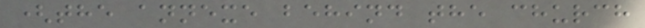(the annexe behind the church
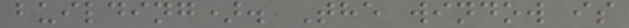building). The window is
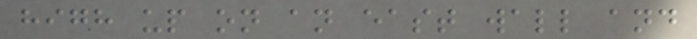high up on an east wall and
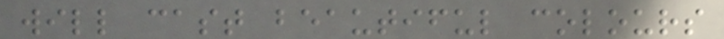will cast beautiful colours
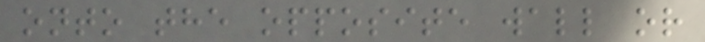onto the opposite wall or
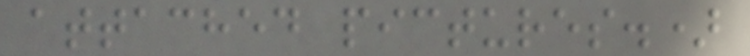attached pictures.)
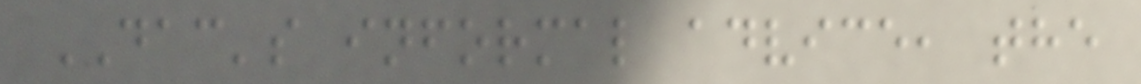DAC's informal advice, the
